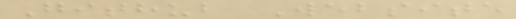Github Website
